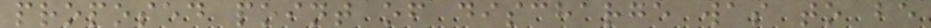proposed point of discharge was to be
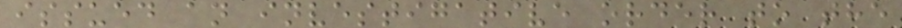issued an investigative order to the
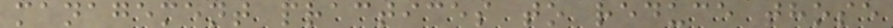management practices to reduce those
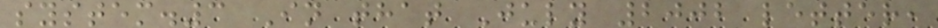system.3 In that July 2002 letter,
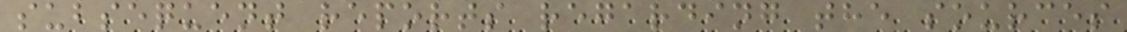subsequent reports regarding the sources
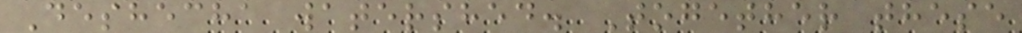Deshecha watershed. Together these
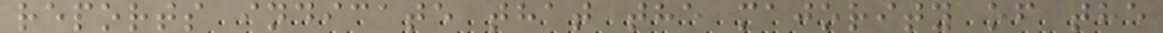reports indicate that the majority of the
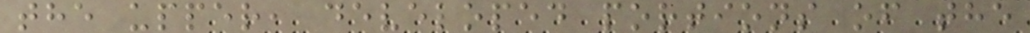the upper, developed portions of the
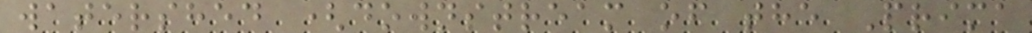watershed (downstream of the Prima
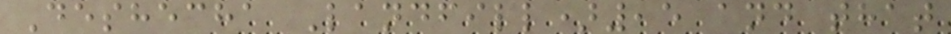Deshecha Landfill),5 and that
